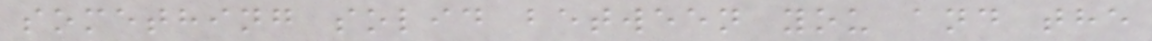something solid between you and the
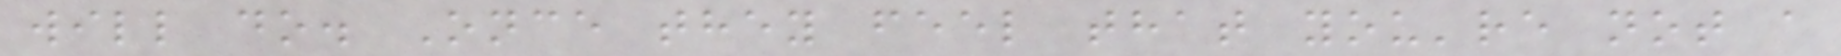will do. Once they feel that you're not a
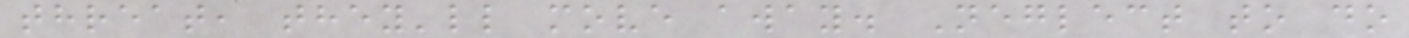threat, they'll move away. Neglect to do
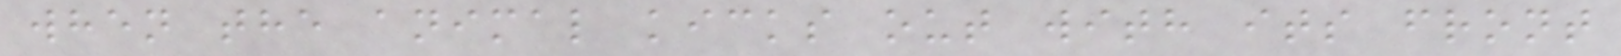when the animal kicks out with its front
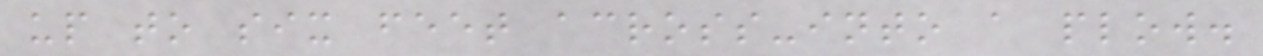up to six feet across-into a plow.
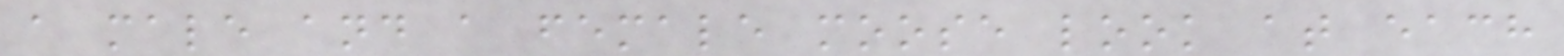a male and a female moose look at each
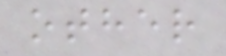other
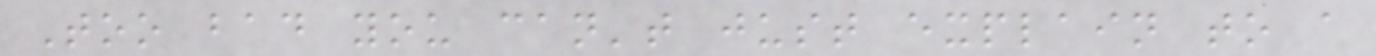Too bad you can't just explain to a
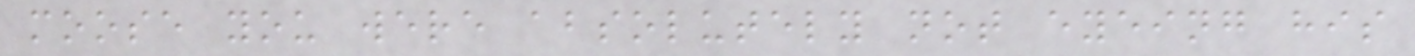moose you were absolutely not eyeing his
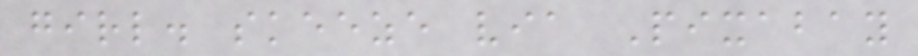girl. skeeze via Pixabay
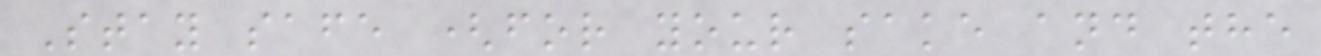Stay safe (for your sake and the
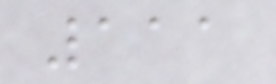111
